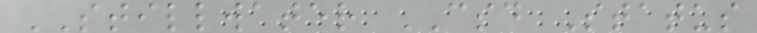STILLWATER CSD Status
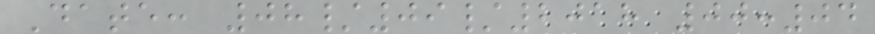Date: 08/09/2018 00:04
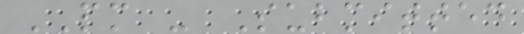PM - Submitted
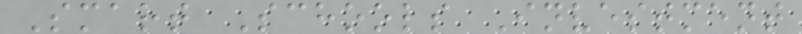Smart Schools Investment
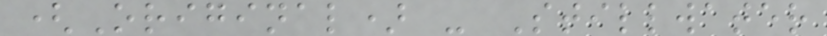(Original) - Stillwater
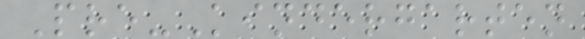Pre-Kindergarten
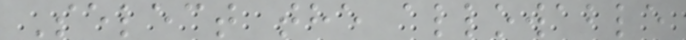Select the allowable
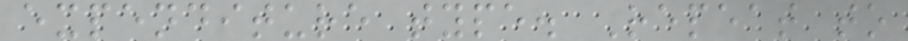expenditure type. Repeat to
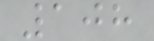108
